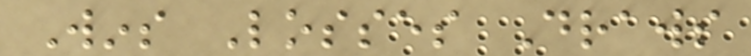Wins Losses Draws
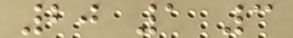20 1 3
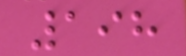198
